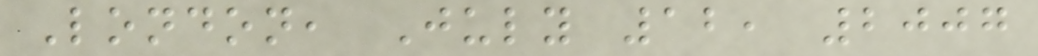London, July 12, 2007
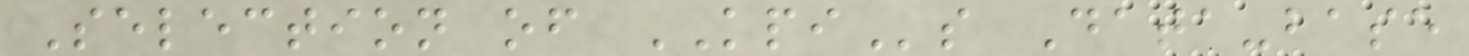Selection of KPIs Data-base
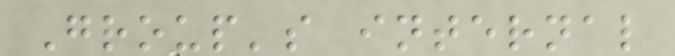Group's internal
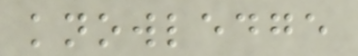knowledge
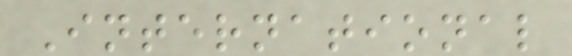International
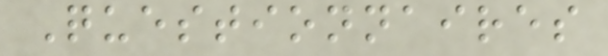Questionnaires
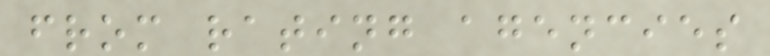from rating agencies
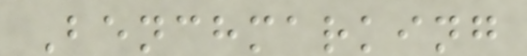Benchmarking
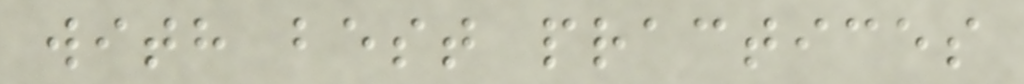with best practices
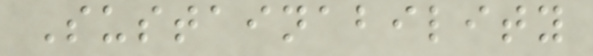Sustainability
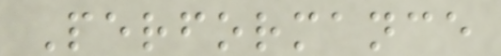Performance
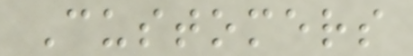Customers
